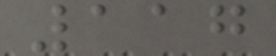117
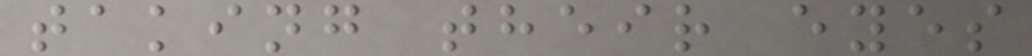taking their eyes
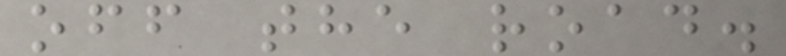off the road.
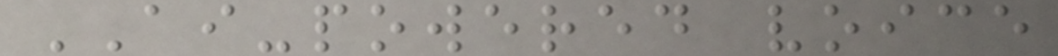AI-powered voice
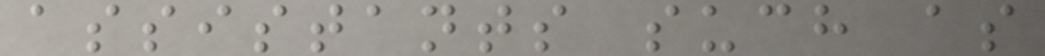assistants such as
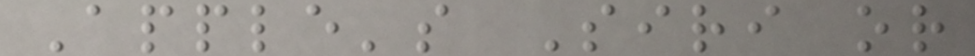Apple's Siri or
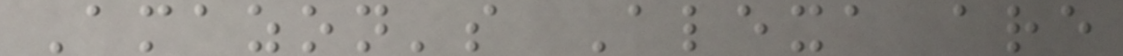Amazon's Alexa are
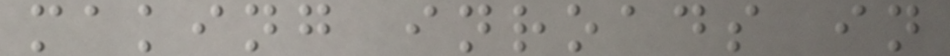making inroads in
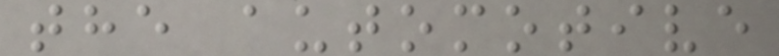the automotive
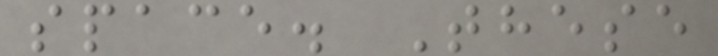space. These
